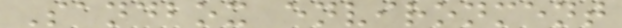Sandbox environment
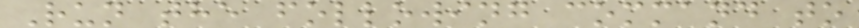Run the following command to
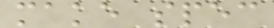make spec
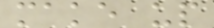make up
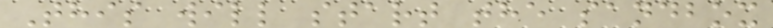This will start the sandbox
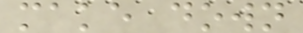make down
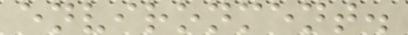environment.
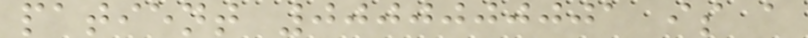patient 0000000001 is a
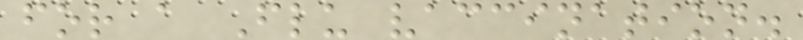for a Flu vaccination.
